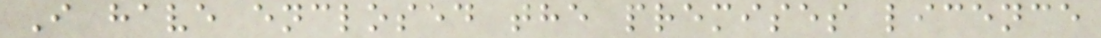I have enclosed the premises licence
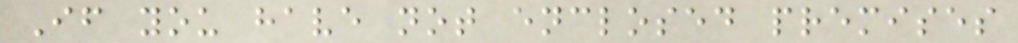If you have not enclosed premises
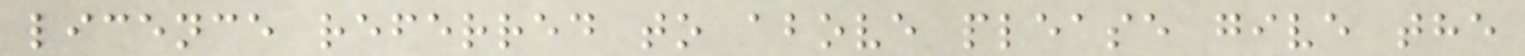licence referred to above please give the
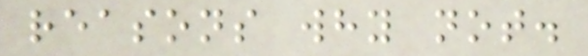reasons why not.
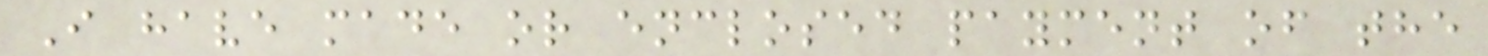I have made or enclosed payment of the
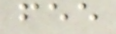fee
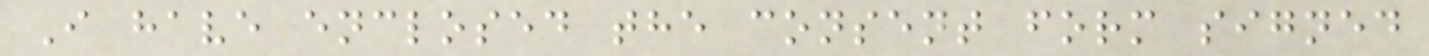I have enclosed the consent form signed
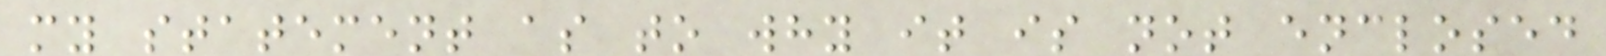my statement as to why it is not enclosed
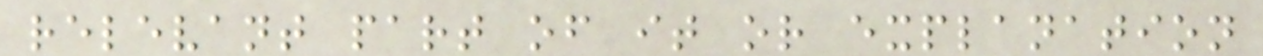relevant part of it or explanation
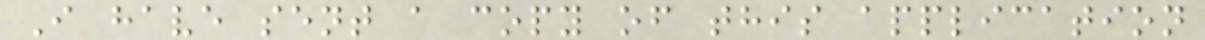I have sent a copy of this application
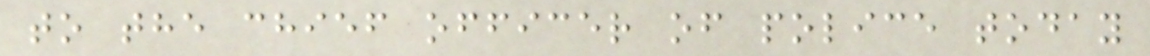to the chief officer of police today
